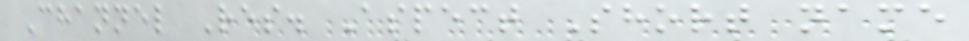Channel Res. Aspect Short name
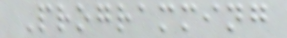Programming
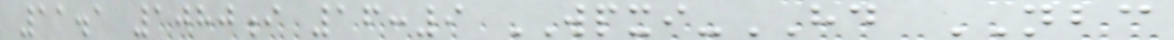11.1 1080i 16:9 WPXI-HD NBC
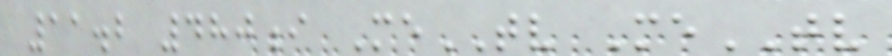11.2 480i MeTV MeTV
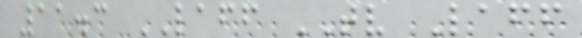11.3 LAFF TV Laff
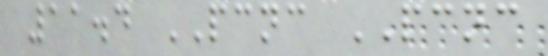11.4 PCNC PCNC
